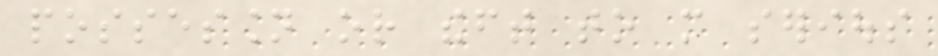possession or theft to more serious
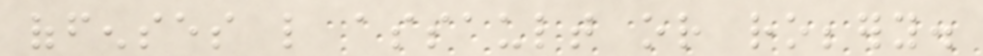offenses like assault or robbery.
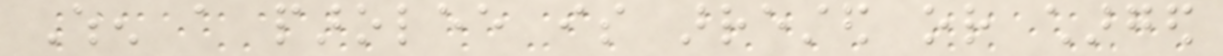When a parolee is arrested or charged
